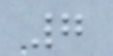7
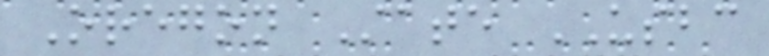Oregon State USBC
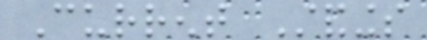Current Standings
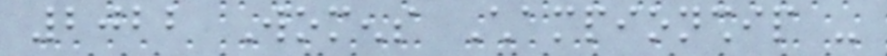2022 Womens Championship -
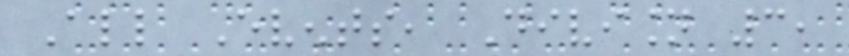All Events, Division 3,
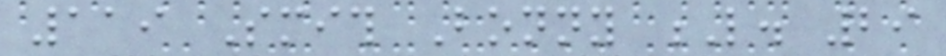119 Smith Bonny L. 29
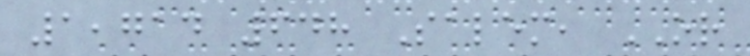1,714 648 Salem, OR
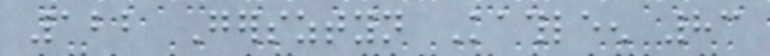122 Gersztyn Kathleen 83
